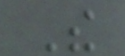The
